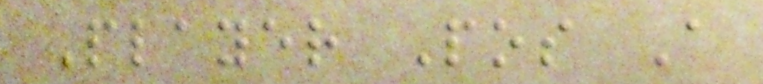Player Pos A
